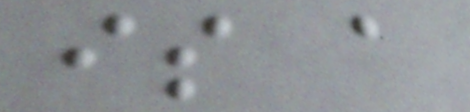is a
